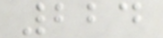224
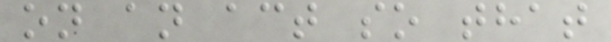on an act so that
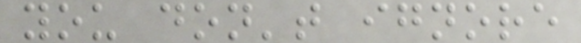you don't ignore
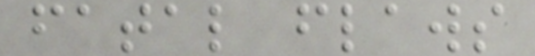fatal flaws
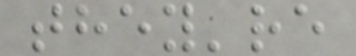they're
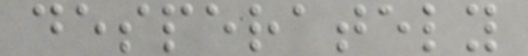desperately
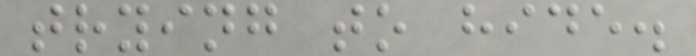trying to hide.
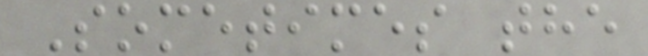Sometimes the
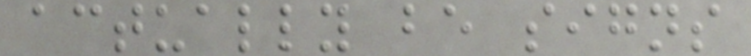actually be signs
